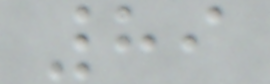89
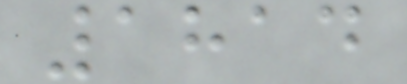1814
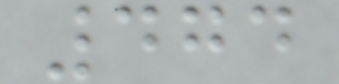474
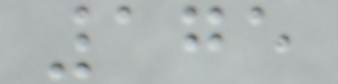175
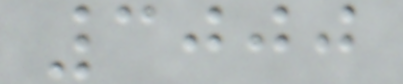3000
